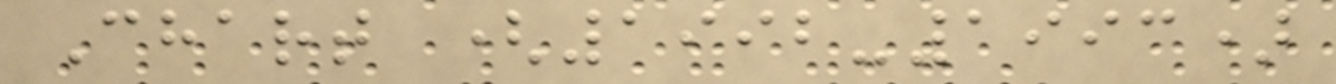Chart (1992-1993)
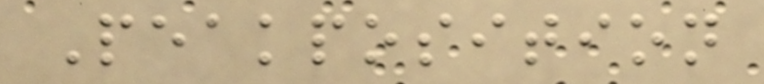Peakposition
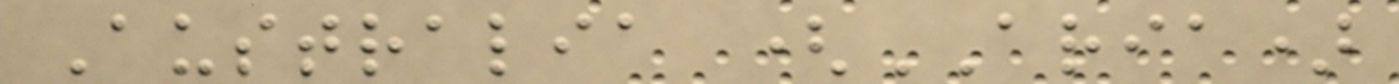Australia (ARIA)
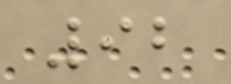92
